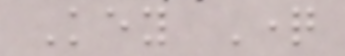Key Question
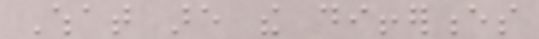What are the differences
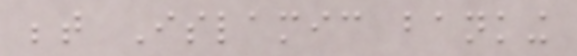between Islamic banking
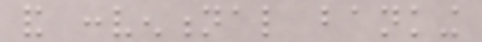and conventional banking
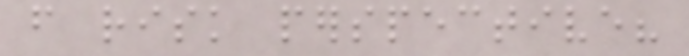from risk perspective?
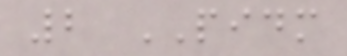2 PIDM
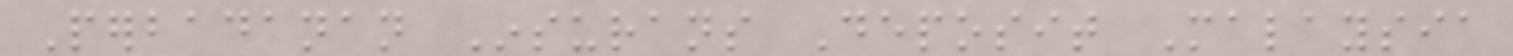Perbadanan Insurans Deposit Malaysia
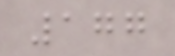177
